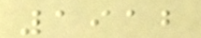1912
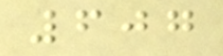607
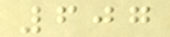607
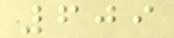609
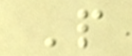P
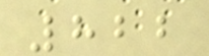822
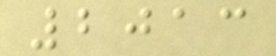2013
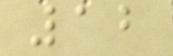12
